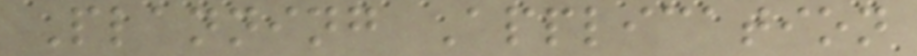Planning Application
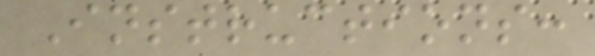Instructions:
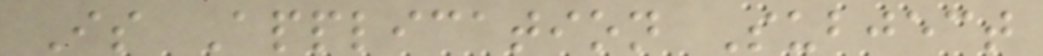Is Application Subject
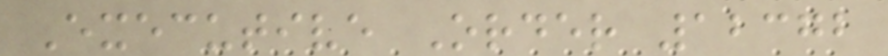Executive Order 12372
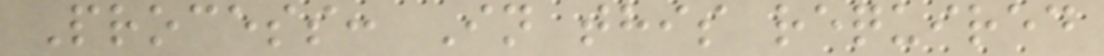Process: In this required
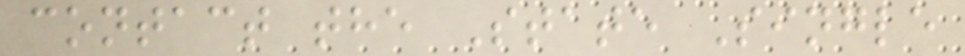contact the State Single
